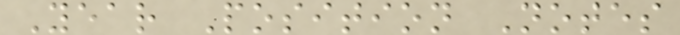Year Position Notes
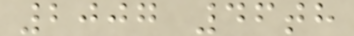2007 46th
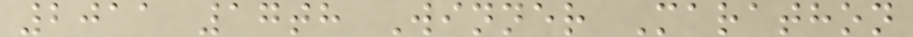2011 17th Winner Marathon
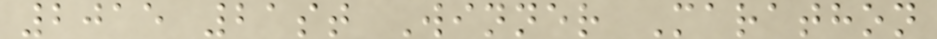2015 21st Winner Marathon
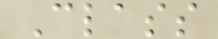Class
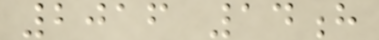2016 14h
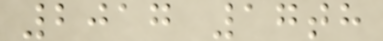2017 17th
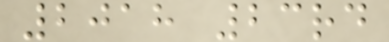2018 23rd
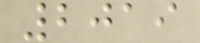2019
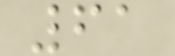61
